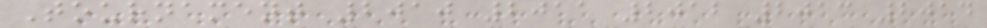Tournament 2010 2011 2012 2013 2014
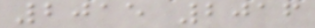2015 2016
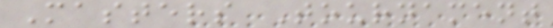Masters Tournament
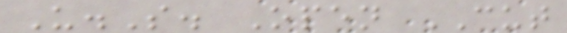U.S. Open CUT
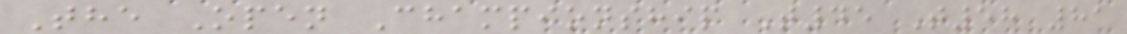The Open Championship T45 T58 81
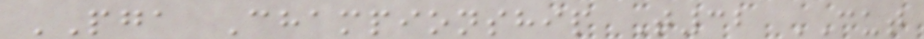PGA Championship T32 CUT
